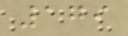179
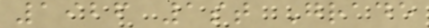1926 1st Grade
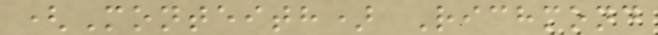(Monteith) Richmond
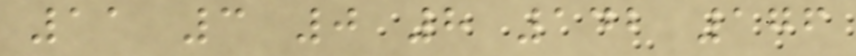11 3 0 8 142 176
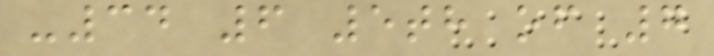-34 6 5th of 7
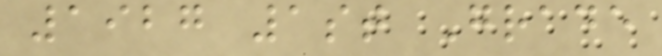1927 1st Grade
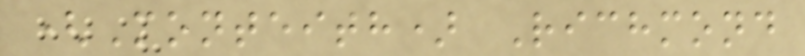(Monteith) Richmond
